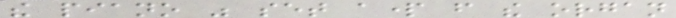the piano was set apart from the organ
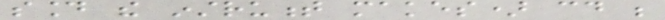sound the instrument makes) could be
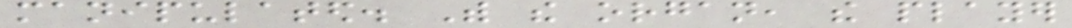manipulated. With the organ, the player
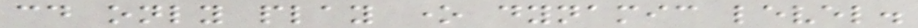could only play one dynamic level.
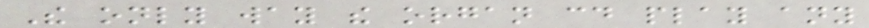The only way the organ could play any
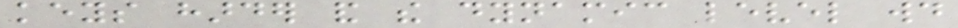keys harder and the dynamic level would
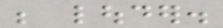be louder.
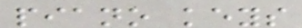piano keys
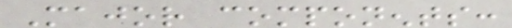Major components:
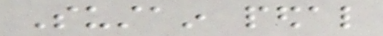Sustain pedal
